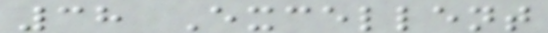38 Excellent
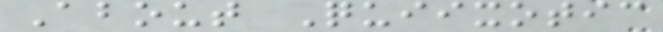About Quiixotic
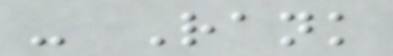- Rank
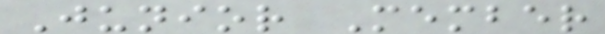Junior Member
